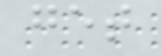get
